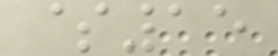$15
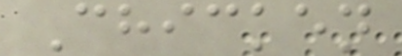Chicken
